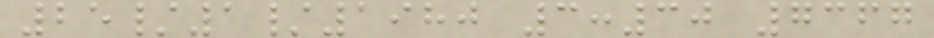25/1/1980 3:30 7367
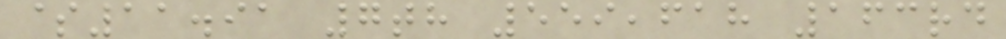$11.91 7th 559,618 163rd
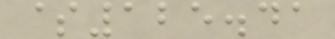$125.41
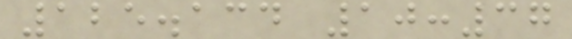125.134 10:37
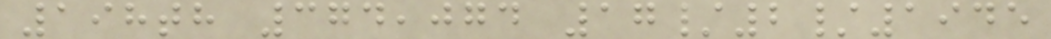198th 374,074 17/2/1945
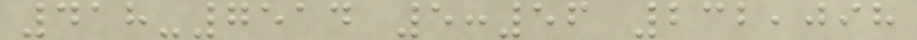418-7514 5:56 232,098
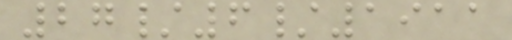27/6/1911
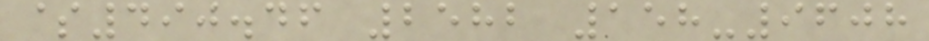$490.46 2582 158-9608
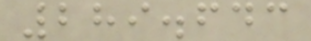289.643
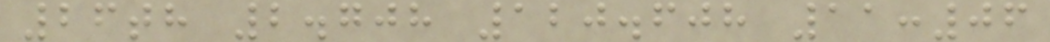26th 2.708 120.608 11:06
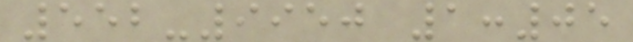552-9950 1:05
